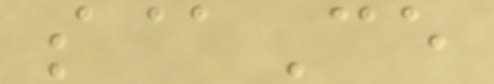s@Ce
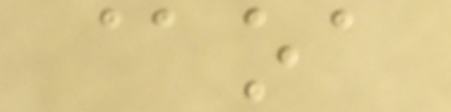@oa
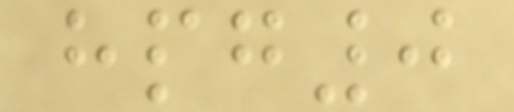hpg0
